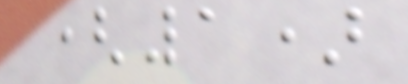(1)
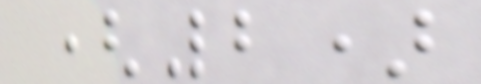(2)
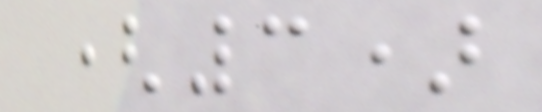(3)
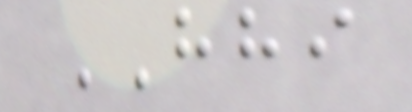HHI
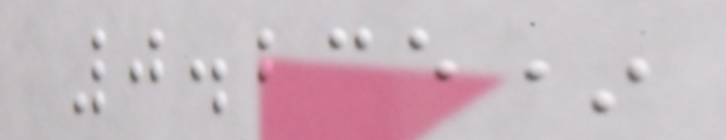0.235*
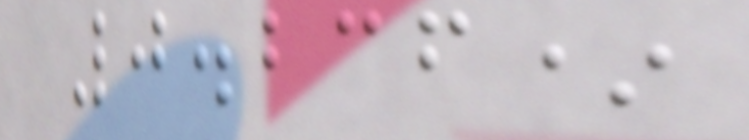0.236*
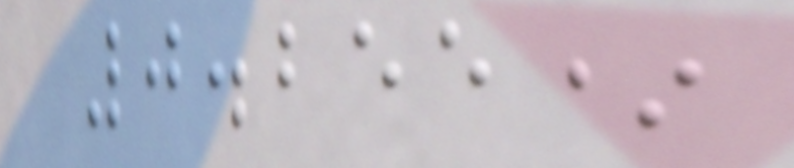0.255*
